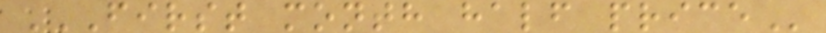FIRST MONTH HALF PRICE
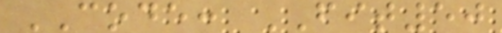CODE: FIT50
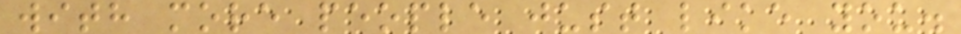with more people just like you.
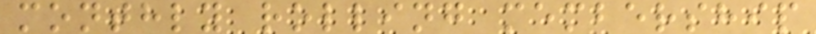monthly rolling membership
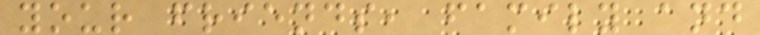your friends, family and
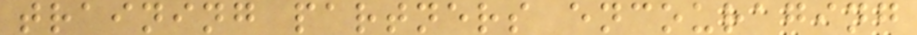training partners encouraging
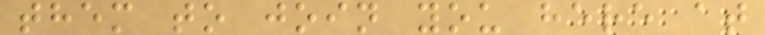them to join you here at
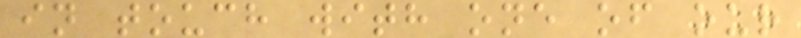in touch with one of our
